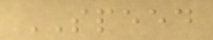SPEED
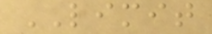LIMIT
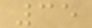35
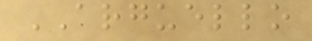ARGUELLO
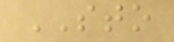STO
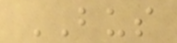BUS
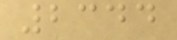2344
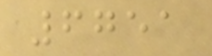6751
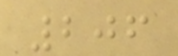206
